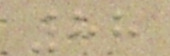88
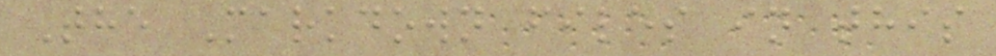The Markdown files in this
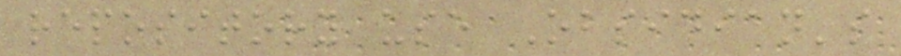repository use Obsidian's
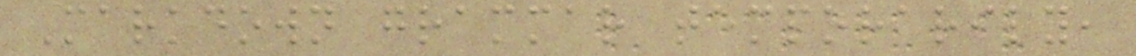Markdown grammar temporarily,
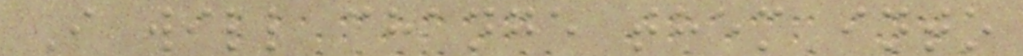I will change them into
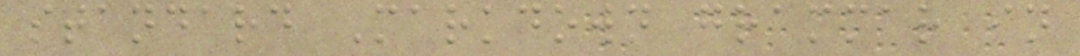standard Markdown grammar in
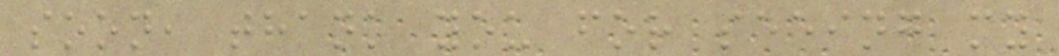soon, thank you for seeing my
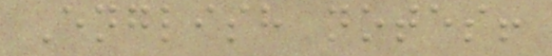English notes!
